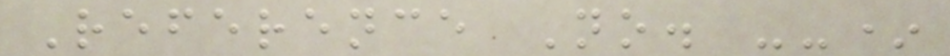Reference No. --*
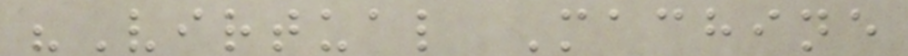"Virtual Machine
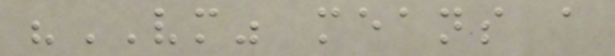"VM" means a
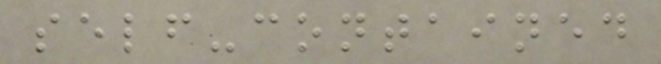self-contained
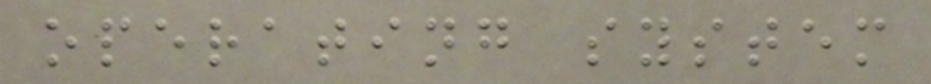operating system
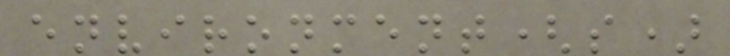environment(s)
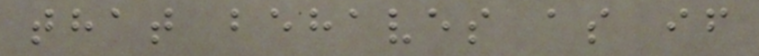that behaves as if
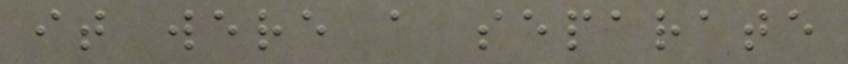it were a separate
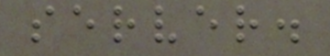server.
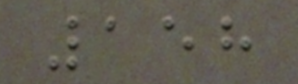158
